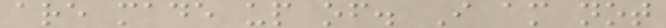are made up of. I am not
